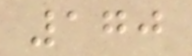170
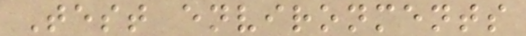Test environments
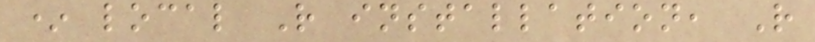* local R installation, R
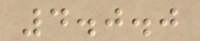4.0.0
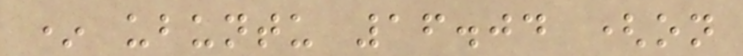* ubuntu 16.04 (on
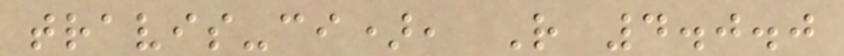travis-ci), R 4.0.0
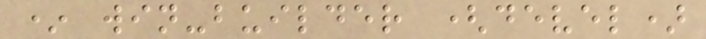* win-builder (devel)
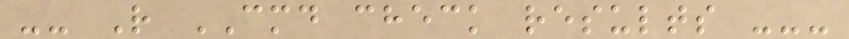-- R CMD check results ---
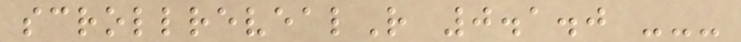scrollrevealR 0.1.0 ---
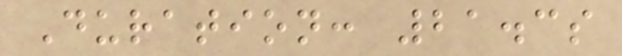Duration: 21.3s
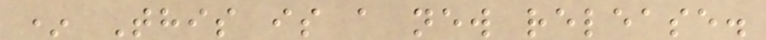* This is a new release.
